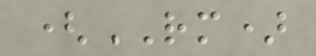(RM)
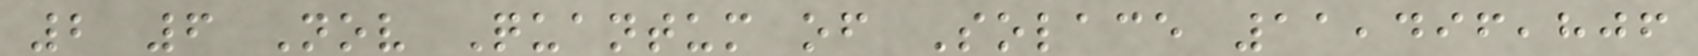2 6 Nov Quantum of Solace 11,496,806
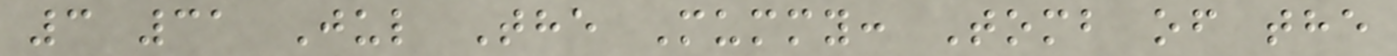3 31 Jul The Mummy: Tomb of the
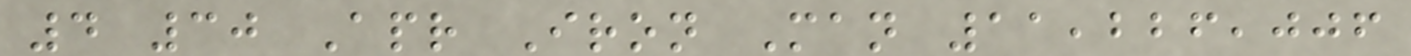4 30 Apr Iron Man 11,226,006
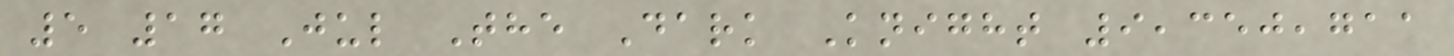5 17 Jul The Dark Knight 9,350,711
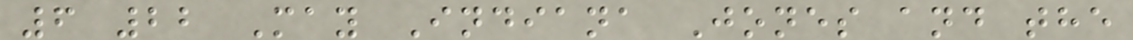6 22 May Indiana Jones and the
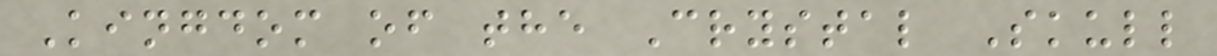Kingdom of the Crystal Skull
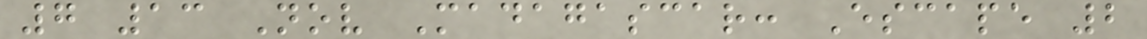7 13 Nov Madagascar: Escape 2
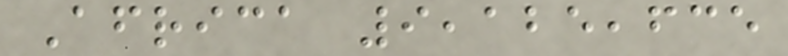Africa 9,125,635
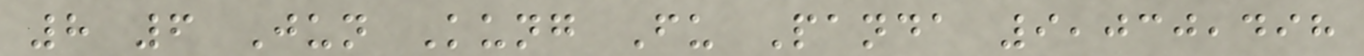8 6 Jun Kung Fu Panda 9,030,498
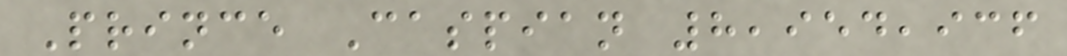Prince Caspian 8,954,936
